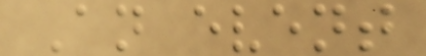An event
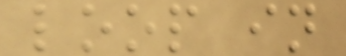loop in
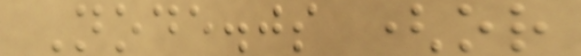Node.js (or
